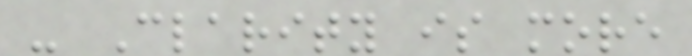- Clarity is more
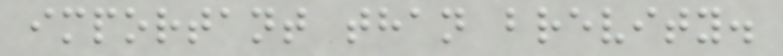important than brevity.
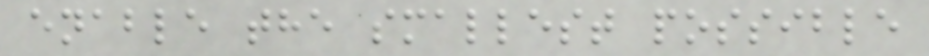enable the smallest possible
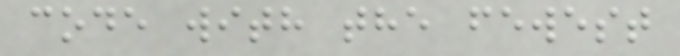code with the fewest
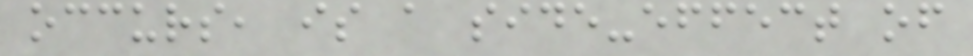occurs, is a side-effect of
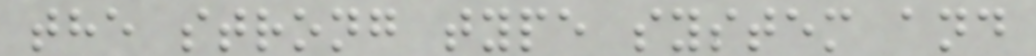the strong type system and
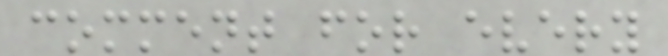comment for every
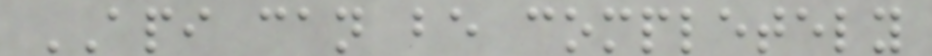API can be completely
